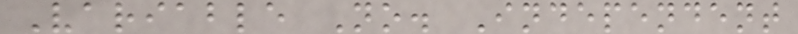Variable No. Independent
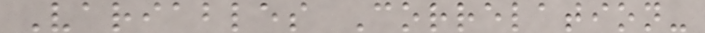Variables Correlation-
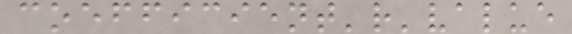coefficient'r'value
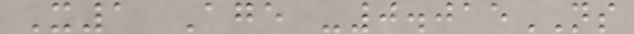X1 Age -0.015NS
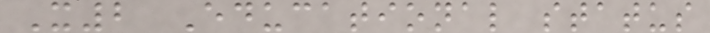X2 Educational status
